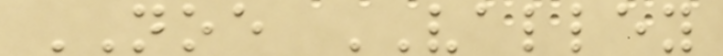NOE VALLEY
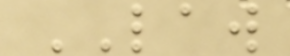LAW
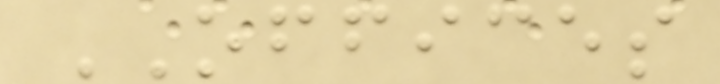OFFICES
